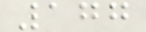177
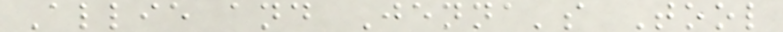Allie and Jenna's Tool
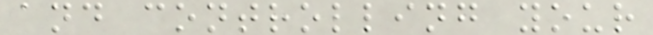and controlling your
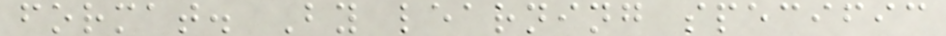format. By learning specific
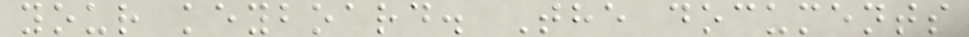your keyboard. The documents
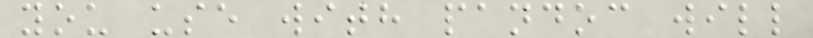you use with pandoc will
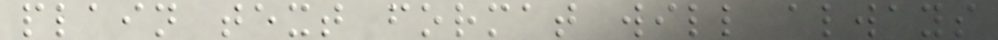plain text format will always
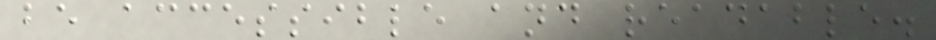be accessible and readable.
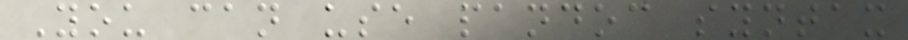You can use pandoc syntax
